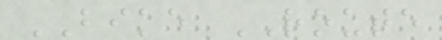BIKE ROUTE
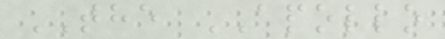THE APOLLO
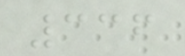336
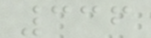336
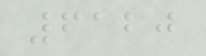6120
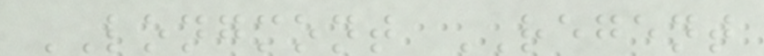LONGMONT REGENT
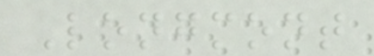Longmont
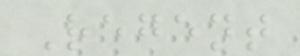Regent
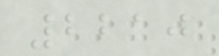2210
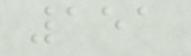151
